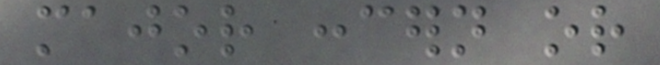major concern or
